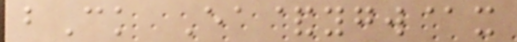bCk Ea&ygw@x
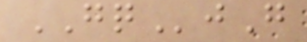GQjG
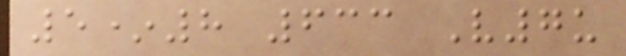5*8 633 V7u
